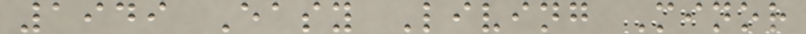1949 Easy Living Minor
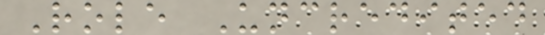Role Uncredited
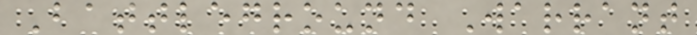Battleground Warrant
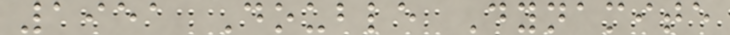1951 Double Dynamite
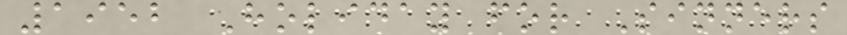1952 Holiday for Sinners
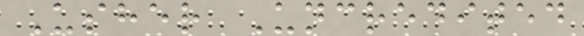Usher Uncredited
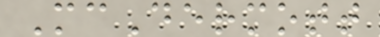McDermott
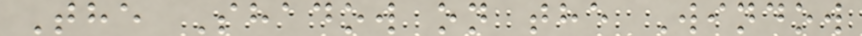The Shadow on the Window
